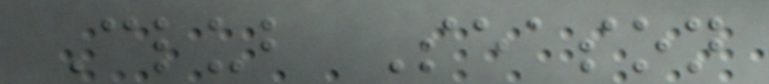Club Season
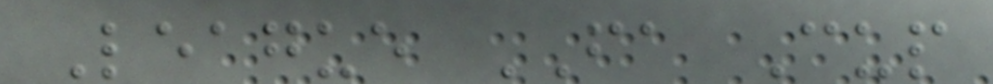League FA Cup
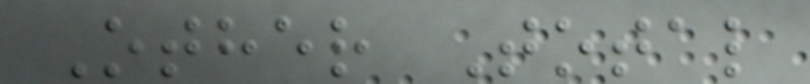Other Total
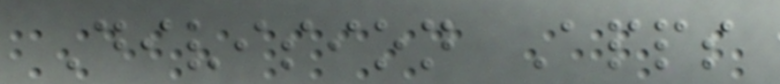Division Apps
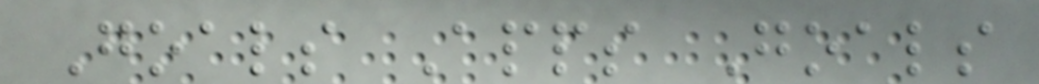Goals Apps Goals
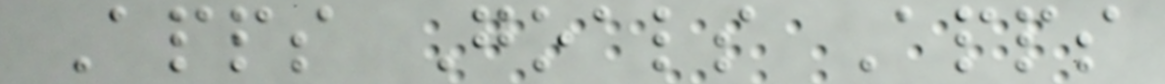Apps Goals Apps
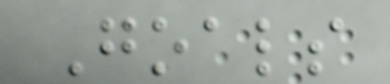Goals
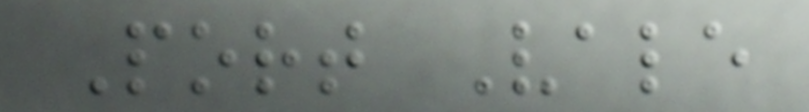Port Vale
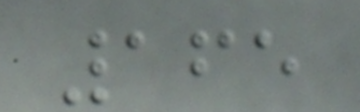165
